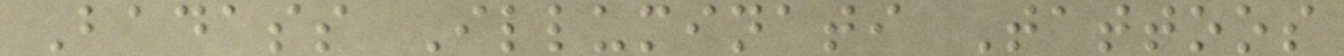Badass Illuminati Tattoos
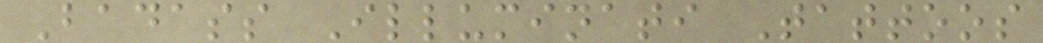Badass Illuminati Tattoos
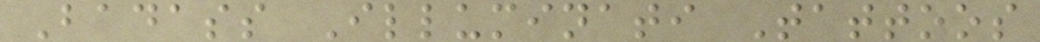Badass Illuminati Tattoos
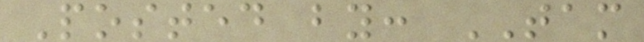Posted by: TAM
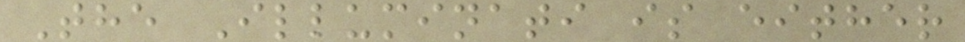The Illuminati is either
